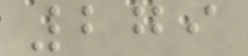279
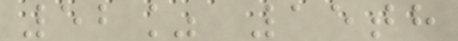52% 15th
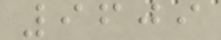9609
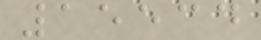15534
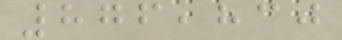876,830
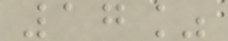17%
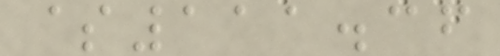$111.36
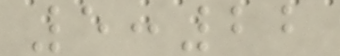5:22
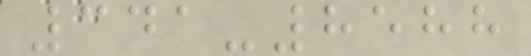341-8588
